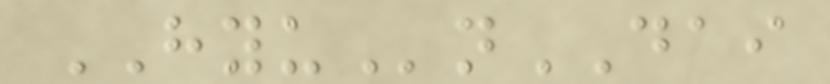HYUnDAI
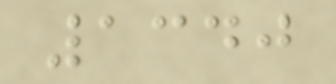1340
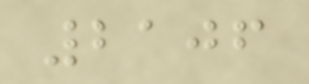2106
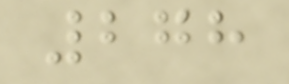278
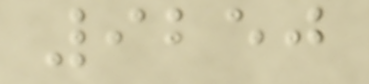9250
